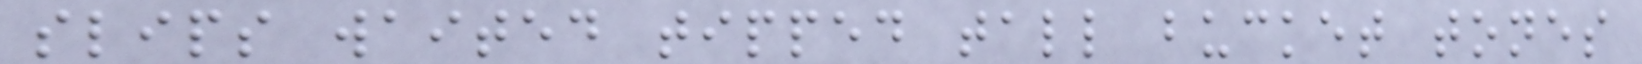slips waited tipped tall bucket tones
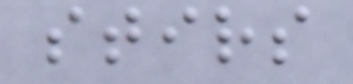stirs
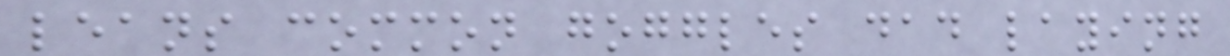leans common goggles dad laying
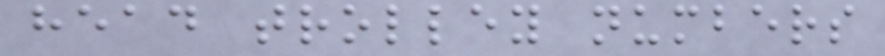head trolley numbers
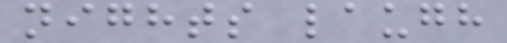nights laugh
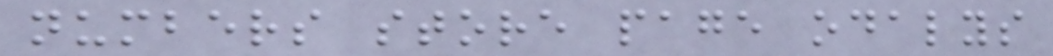numbers store page odalys
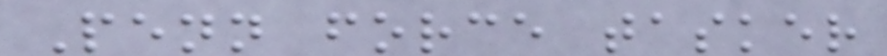Penn force tasker
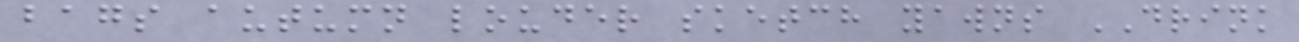bags autumn louder sketch yawns DRINK
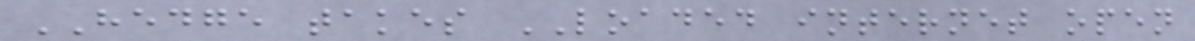HEDGE takes LOADED internet open
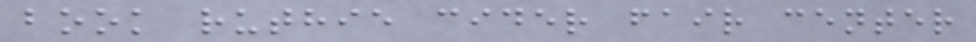book ruthie cider fair center
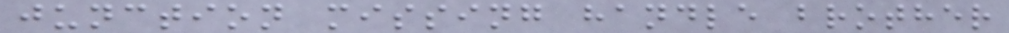junction missing handle brother
